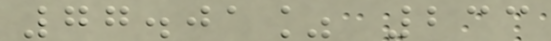77.01% 233
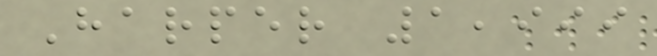Harper 1,999
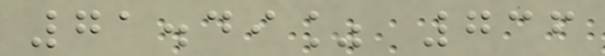71.49% 736
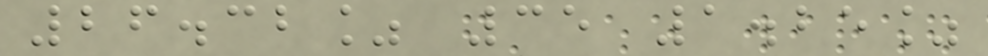26.32% 35 1.25%
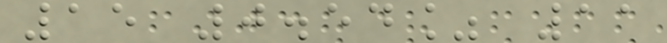15 0.54% 11
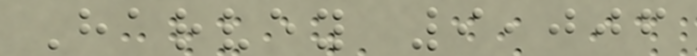Harvey 9,006
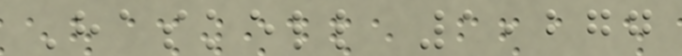Haskell 1,277
